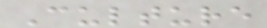Culture
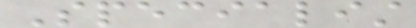Specialist
